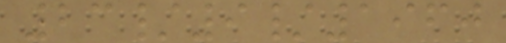23/9/1960
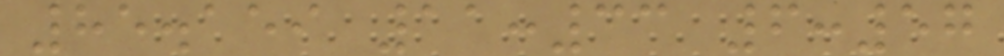85.159 11:33 6:57
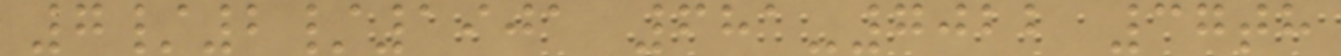7/2/1901 681-7022 37th
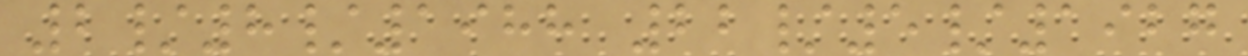2/8/1988 22/5/1927
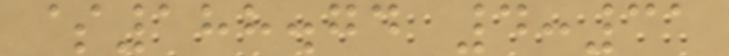$188.74 4:31
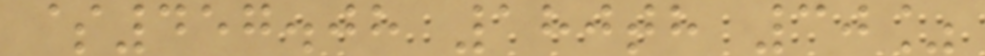$457.08 180th 30%
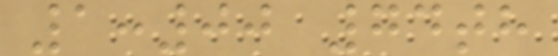1:00 74th
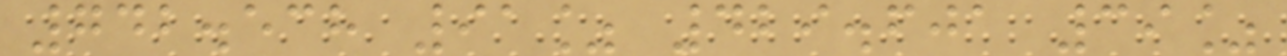742.538 91% 429.601 39%
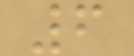6
